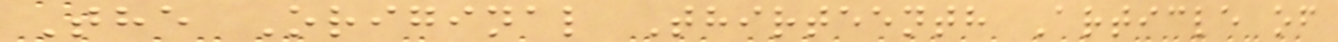The Original Thirteenth Article of
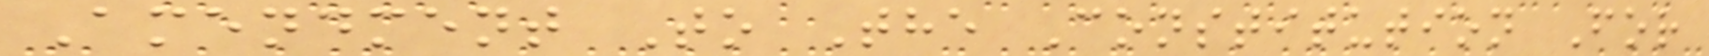Amendment To The Constitution For
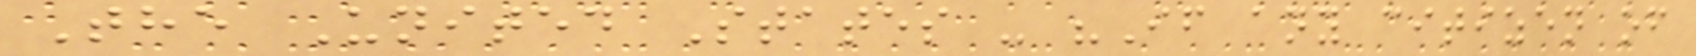The United States - "If any citizen of
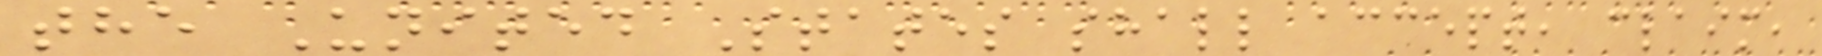the United States shall accept, claim,
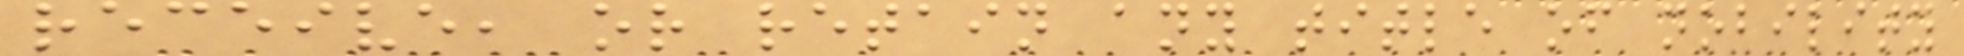receive, or retain any title of nobility
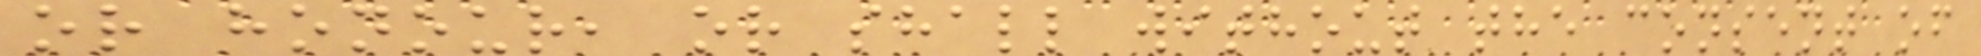or honour, or shall without the consent of
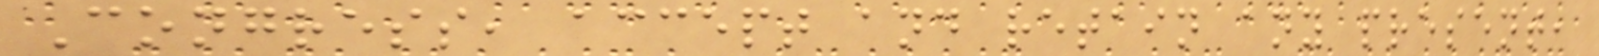Congress, accept and retain any present,
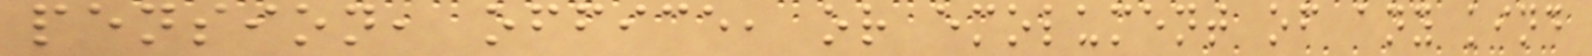pension, office, or emolument of any kind
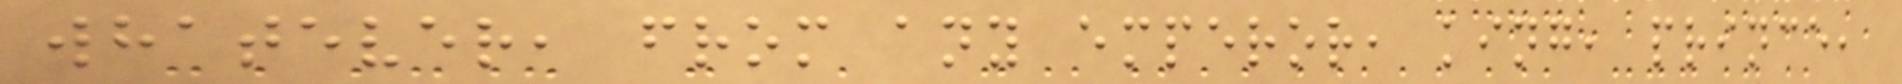whatever, from any emperor, king, prince,
